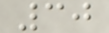30
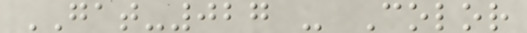GAT-027 - Color
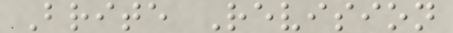Brite Revision
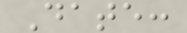Date:
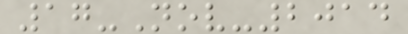17-Nov-2014
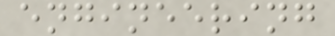engineering
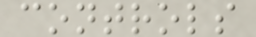controls
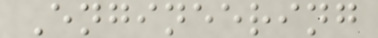Engineering
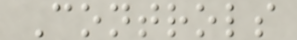Controls
